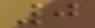0
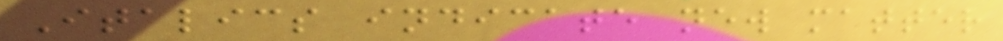Italics indicate new matter
